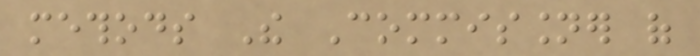methods The Commissioner of
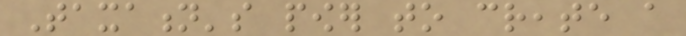Taxation's power to create a
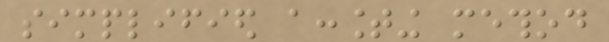simplified accounting method
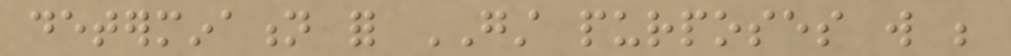determination for GST purposes will be
